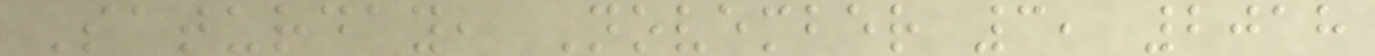Saturday, November 3, 2018
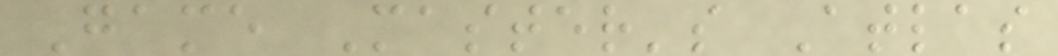Game Master's Atlas
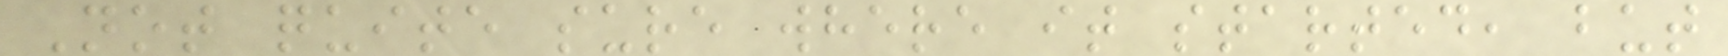Not quite sure where it started, but
